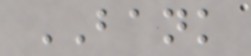BANK
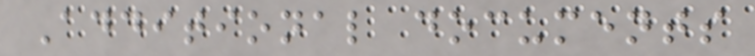Additional documents
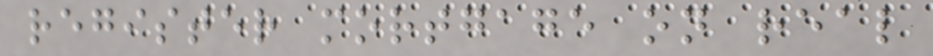register mortgage on real
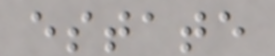estate
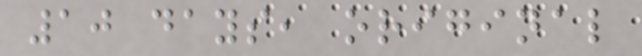10 days, original
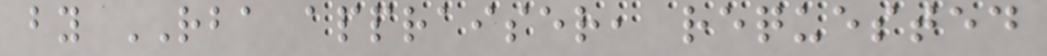by RBA appraiser, requested
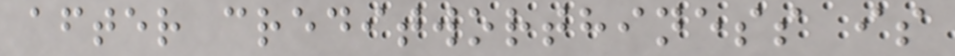after creditworthiness is
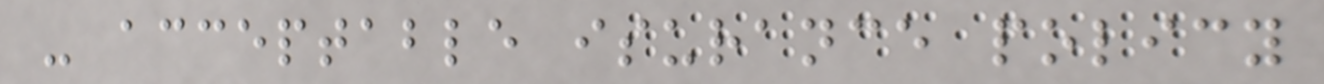- acceptable isurance policy
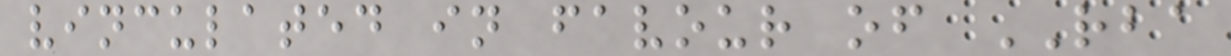vinculated in favour of RBA
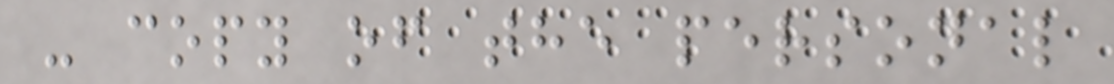- copy of the personal
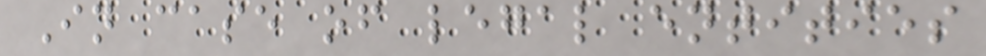In case of legal entities
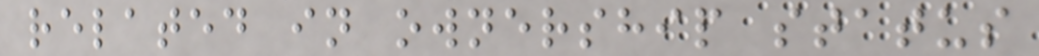related in ownership status
